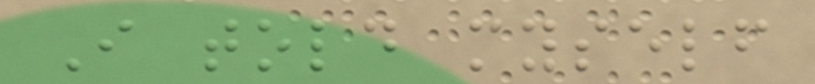I told myself
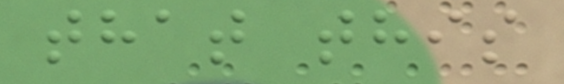that this
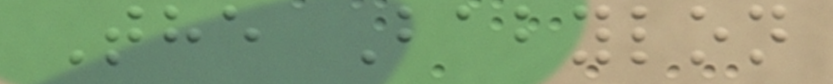The Babylon
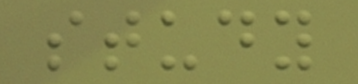study
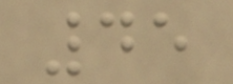45
